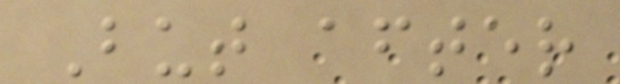But after
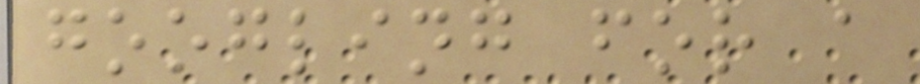googling for a
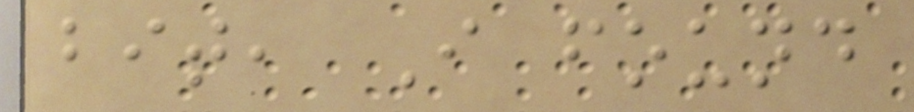bit, I found
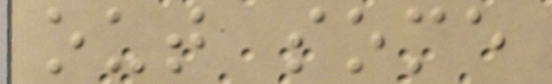out some
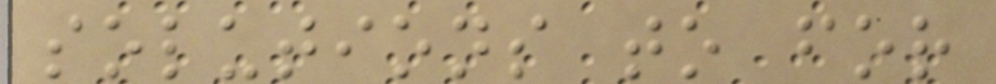solutions to for
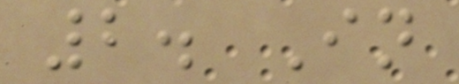2. In
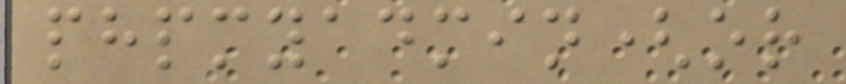phpmyadmin(or
